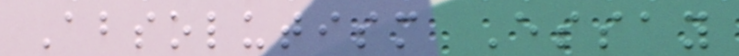Absolutism Essay
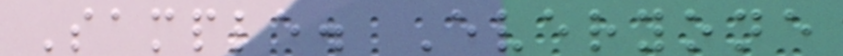Sample. Everyone
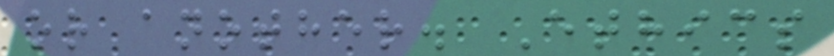or another. Ethics
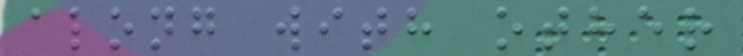along with other
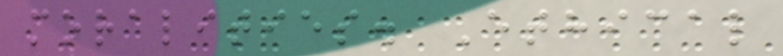moralities. Ethical
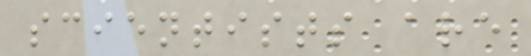scientists are
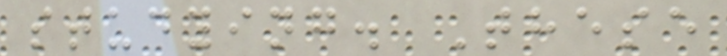studying. These
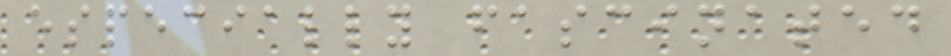especially fascinated
